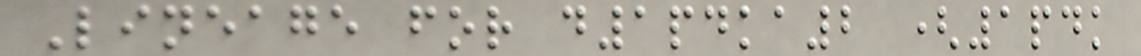Lineage for d1pdka2 (1pdk
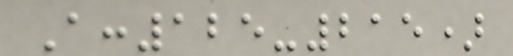A:125-215)
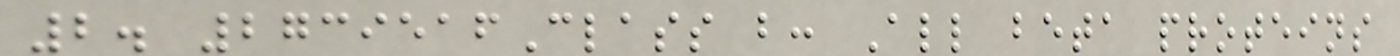2. 2739516Class b: All beta proteins
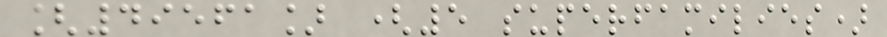[49561] (5 superfamilies)
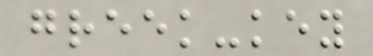greek-key
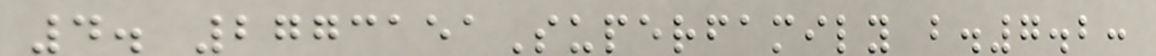4. 2773151Superfamily b.7.2:
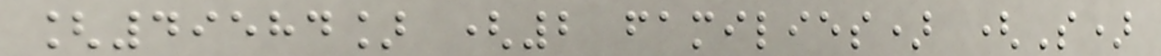[49584] (2 families) (S)
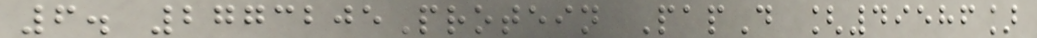6. 2773205Protein PapD [49586]
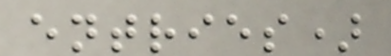entries)
